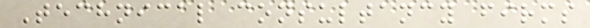Technical consultancy firms
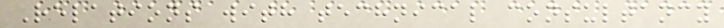Relations with technical consultancy
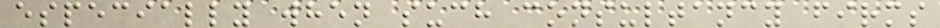especially when such consultancy firms
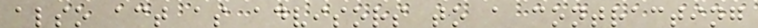also act as advisors to a contracting
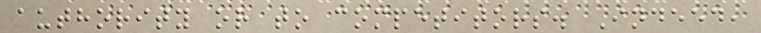authority or to competitors. Indeed,
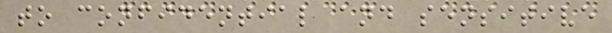to confidential and sensitive
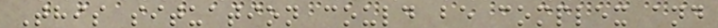This situation could be complex and
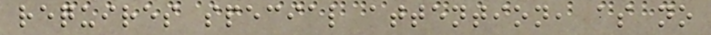requires special attention, as no
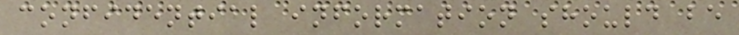confidential information should be
